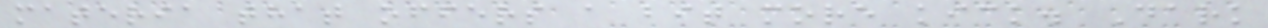materia that offers a bit more kick. Dark
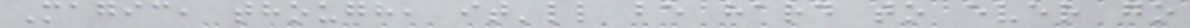Magic, though, it'll be hard to ever go
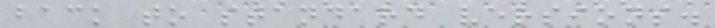back to standard versions.
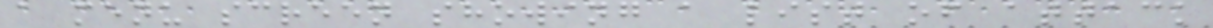a menu screen showing a list of attack
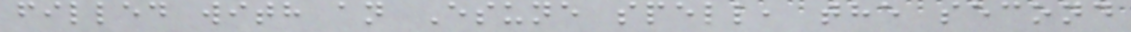filled with an Esune spell, the second
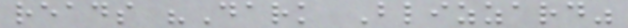reads "Dark Blizzard"
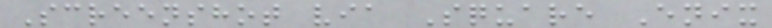Screenshot via Square Enix
